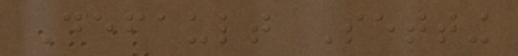Default Setting
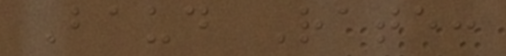Baud Rate:
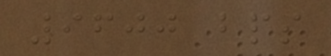9600 bps
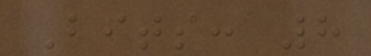Bits: 8
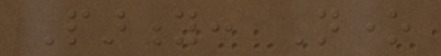Parity: None
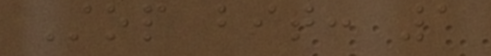Stop bit: 1
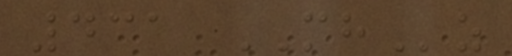431 MHz
